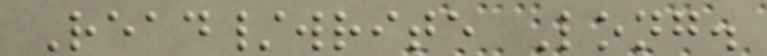Read/write Long.
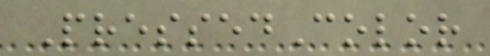PressedColor
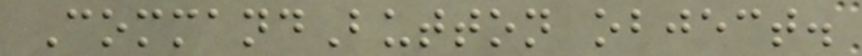CommandButton object.
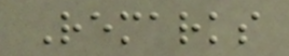Remarks
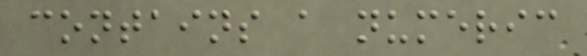contains a numeric
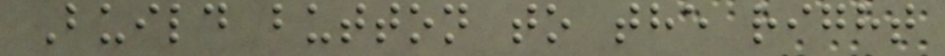Build button to the right
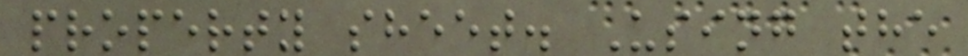property sheet. Using the
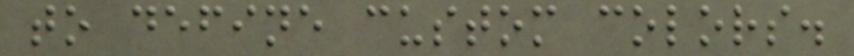to define custom colors.
